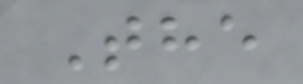The
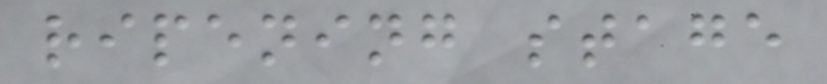ripening stage
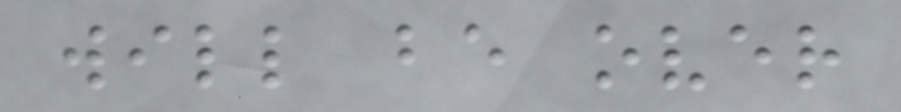will be over
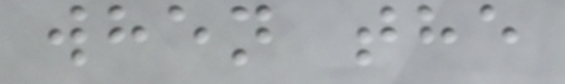when the
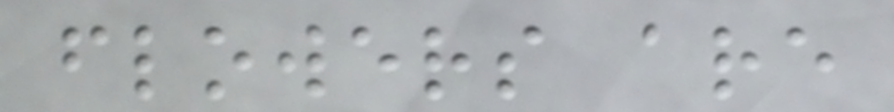flowers are
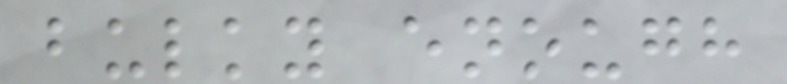bulky enough
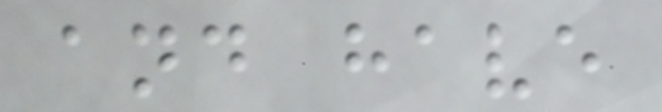and have
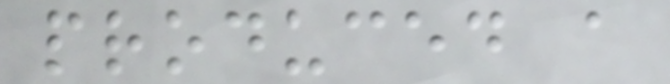produced a
